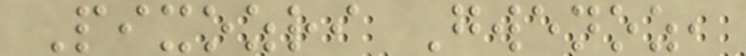Pixozri Gwenoz,
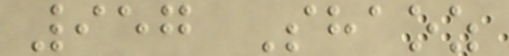957 Shaoz
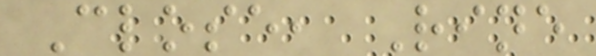Close, Rine
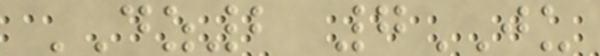DZ2 7JU
